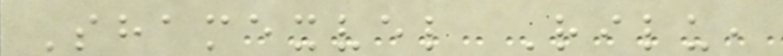Shamexvel Rilu,
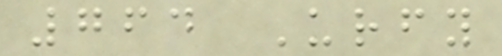764 Urfy
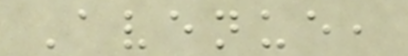Avenue,
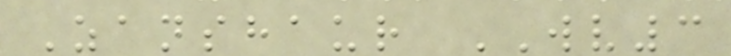Zanshaur WV3
